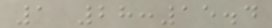1 28:15.4
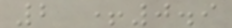2 +0.9
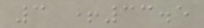3 +33.5
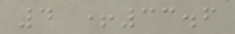4 +33.6
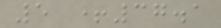5 +37.1
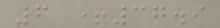6 +37.9
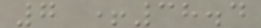7 +38.4
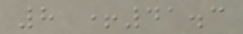8 +41.3
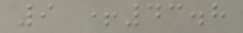9 +43.8
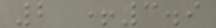2 +3.9
